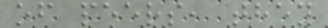of peers, they
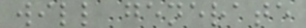will generate
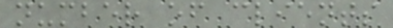number of clients
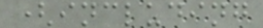(including
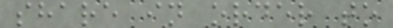share in order to
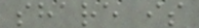share is
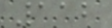112
